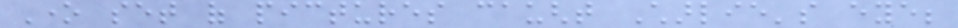One set of pictures caught Charlie's eye;
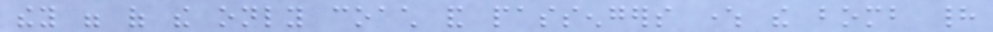they were of the only coach and passengers where the bomb had
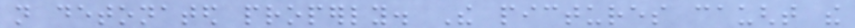not detonated properly. The pictures caught the
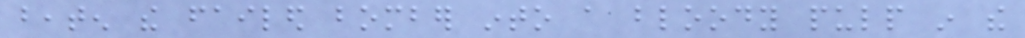beaten the failed bomber into a bloody pulp in the
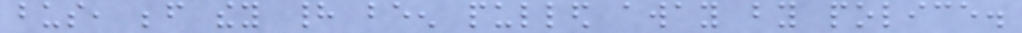bus, before they had been pulled away by police.
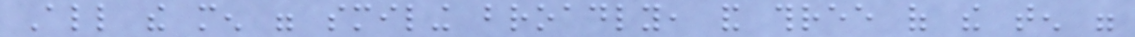All the men were smiling broadly, and three of the ten were
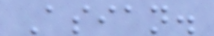Asian.
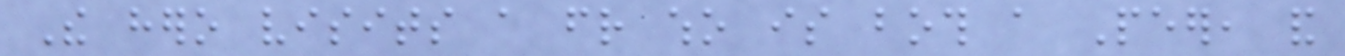The hero visits a friend who is both a Peer, and
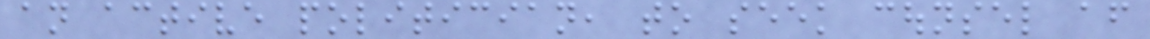an active politician, to seek counsel after
